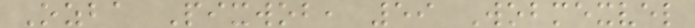Ozba Pixwob, 59 Wobmexvel
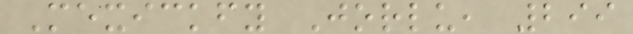Mexickfy Jorlu, 299
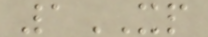1XP
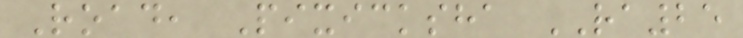Road, Pixicksha RA25
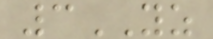3YZ
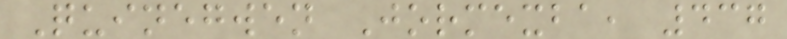Quinegwen Jormexba, 437
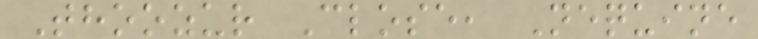Thoozur Close, Nequine
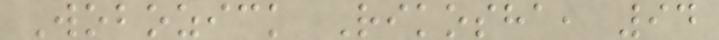Wobozick Rikosha, 94
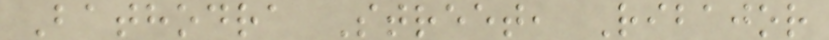Bathodra Street, Ribajor
